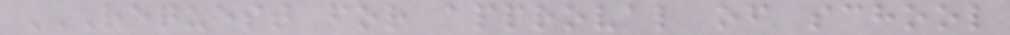REQUEST FOR APPROVAL OF SCHOOL
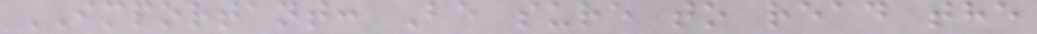IMPORTANT: Be sure to read the
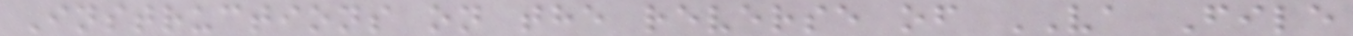Instructions on the reverse of VA File
